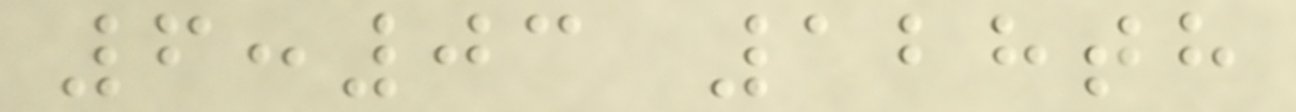6:03 128th
